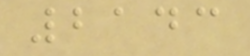2143
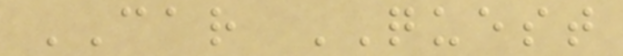CAR QUEST
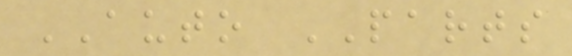AUTO PARTS
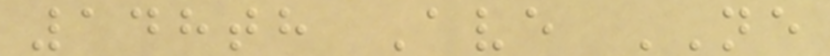148th Ave NE
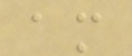am
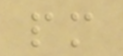pm
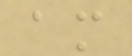am
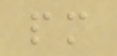pm
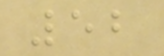52
